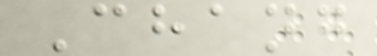Chang
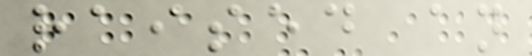raised an
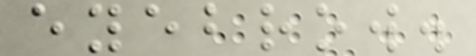eyebrow.
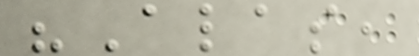"Alas,
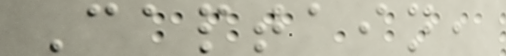Captain,
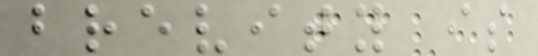brevity is
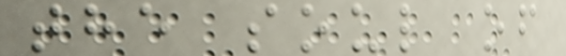the soul of
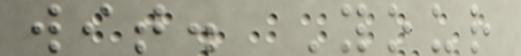wit. Your
